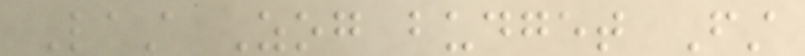Last Zog budget First
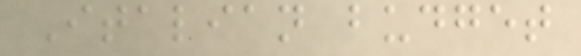Italian budget
